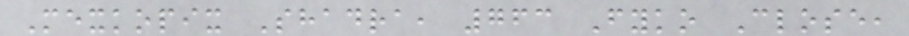Mexkopix Shadra, 763 Fyko Close,
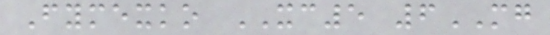Fymexko XC5 6MG
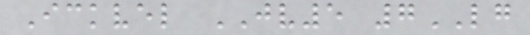Ickvel JV5 7LG
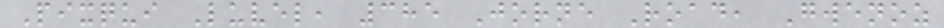Pixqui Luvel, 385 Jorne Road, Gwenoz
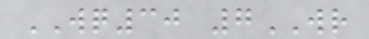WQ30 7WR
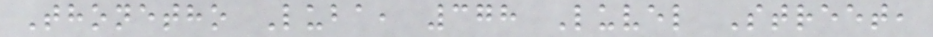Thonetho Luba, 378 Luvel Street,
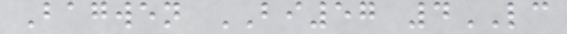Bagwen BI57 4LC
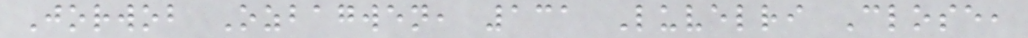Jorwob Ozbagwen, 131 Luvelri Close,
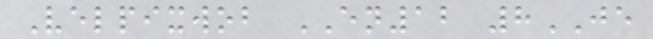Velpixwob EN12 8JE
